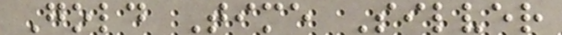Gold Time Silver
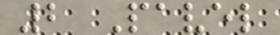2 Pavel
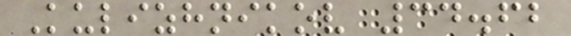Kulizhnikov 34.62
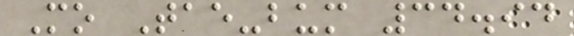Mo Tae-bum 34.94
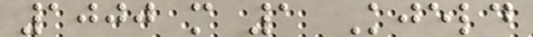1000 m 1 Kjeld
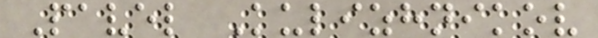Pavel Kulizhnikov
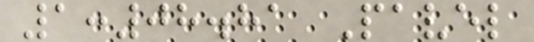1:08.81 Pavel
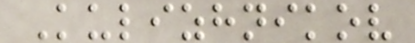Kulizhnikov
